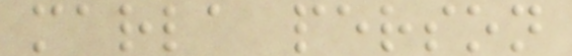marla person
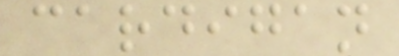cardigan
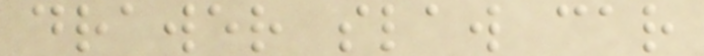drawer slaw car
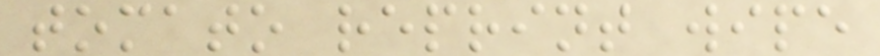tomato reprint wipe
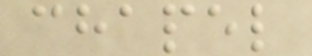chapel
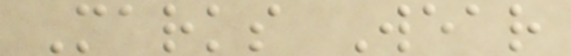Marks Wear
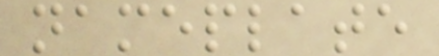nameplate
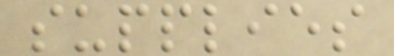supplies
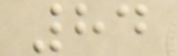84
